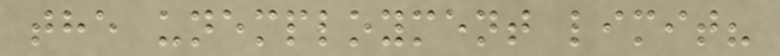the unemployment limit?
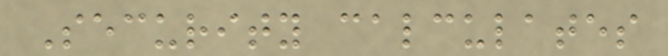Security calculates
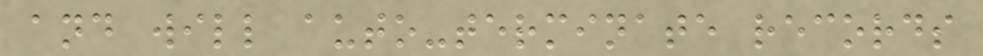and will auto-terminate records
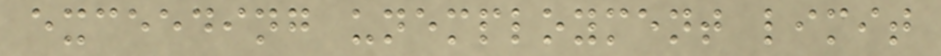exceeding unemployment limit
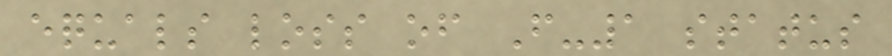equals loss of F-1 status
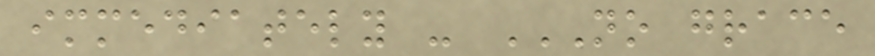immediately - NO GRACE
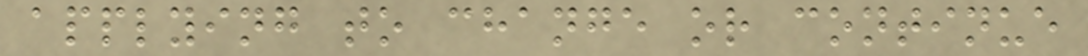applying to change or continue
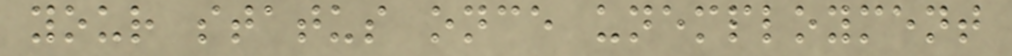your status once unemployment
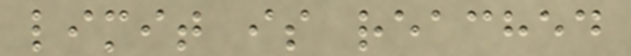limit is reached
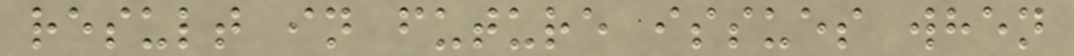result in future issues when
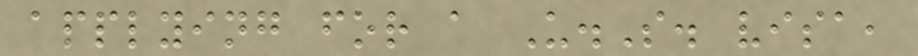applying for a U.S. visa,
